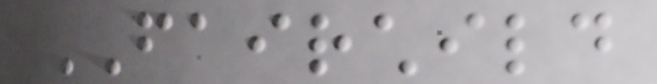FAIRCHILD
